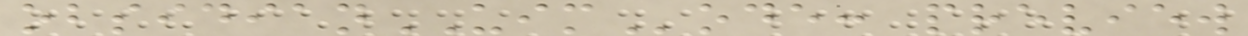obsidianUIMode: preview
